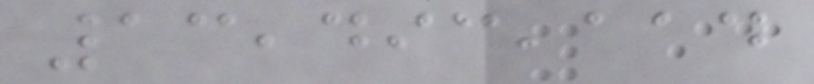13,493,114
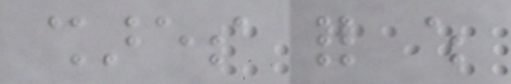shares for which
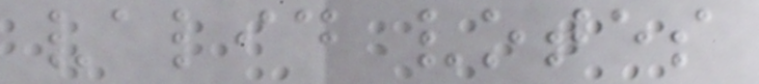valid votes
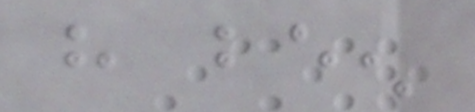have been
